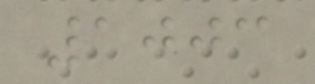1003
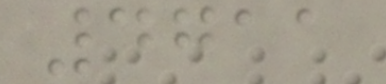4711
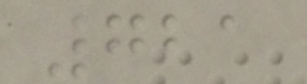721
